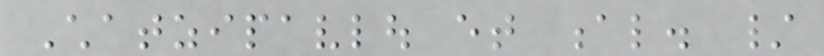Chatzipavlou et al. /
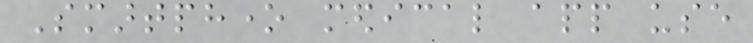Smartphone medical app use
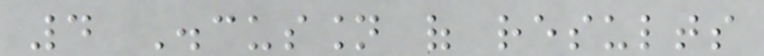4 Discussion of results
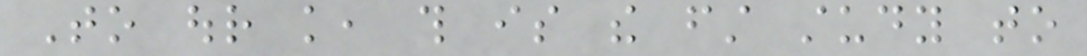To our knowledge, this is the first study to
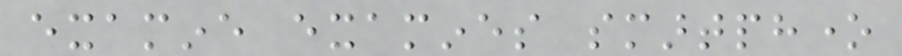examine examines smartphone
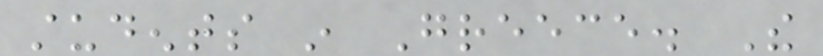students in Greece. The
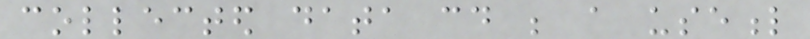collected data could be a useful
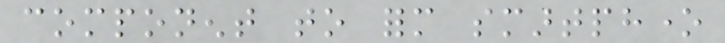component to form smartphone
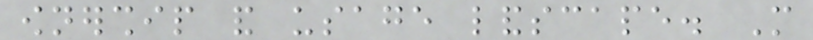ownership and usage landscape. More
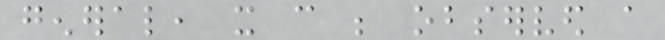general, it can be observed a
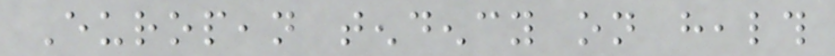European tendency on health
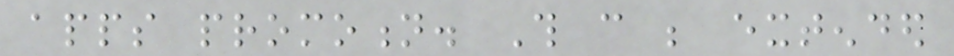apps promotion. This can be extended
